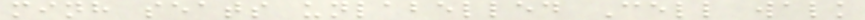minh seats unlabelled Cell walk
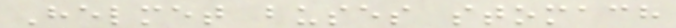Helmet buses stomach
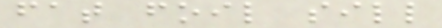fat foil sill
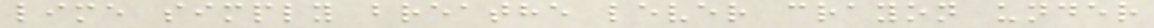lime simply breathe lever crayon under
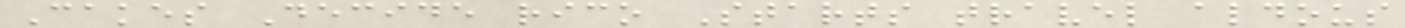Cakes Decide rico Starts travel aldous
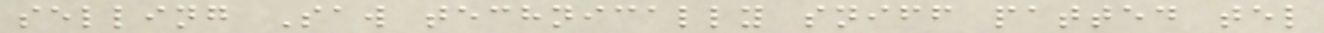selling Saw technically sniff patted tel
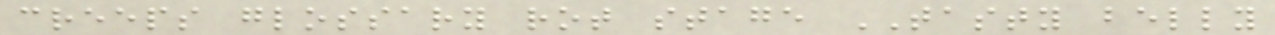creeps glossary rot stage TASTY belly
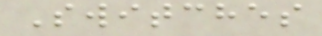Switches
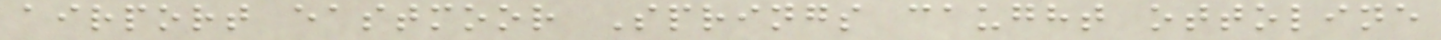airport eastmoor Springs caught ottoline
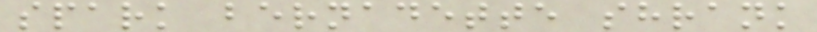spark bernadette shrank
